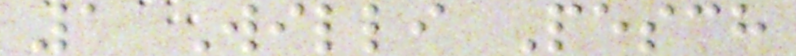1 Willi Pesch
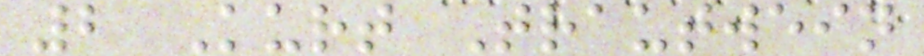2 Kurt Trautwein
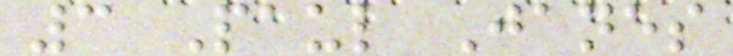3 Paul Janes
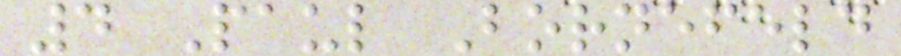4 Paul Bornefeld
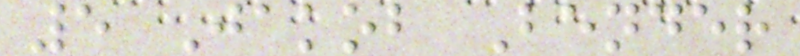5 Jakob Bender
